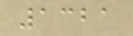1321
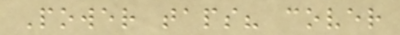Power taps? cover
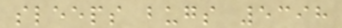sleeps bugs 5398
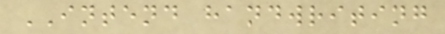INTEND handwriting
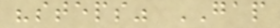"steps" GAP
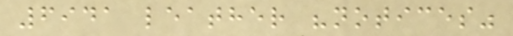6941 leather "notices"
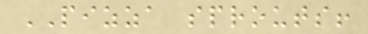PIZZA sprouts!
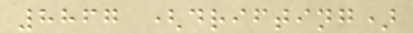8867 (drifting)
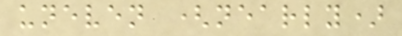uneven (nearly)
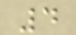4
